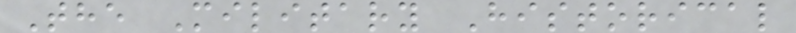The Military Historical
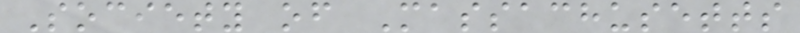Society of Massachusetts
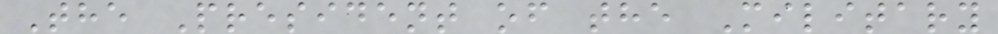The President of the Military
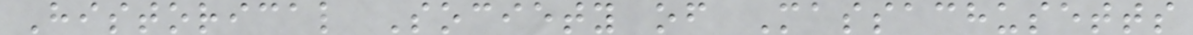Historical Society of Massachusetts
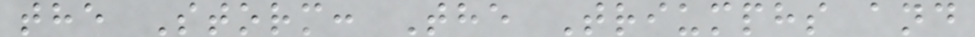the Storm: The Triumphs and
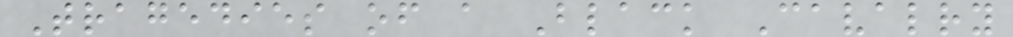Tragedies of a Black Cavalry
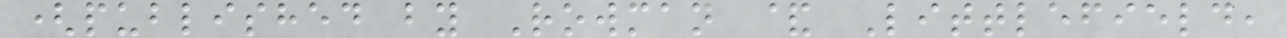(published by Rowman & Littlefield,
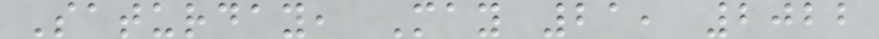Saturday, May 21, 2022
